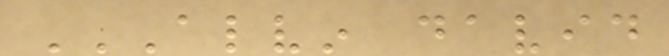ALVIN DAVID
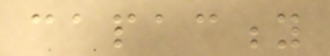capacity
